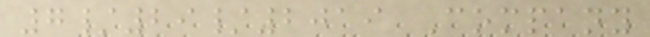7/29/2019 Company
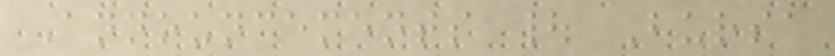Announcements | Bursa
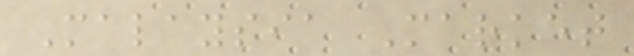Malaysia Market
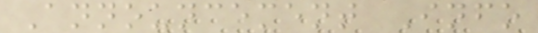Announcement Info
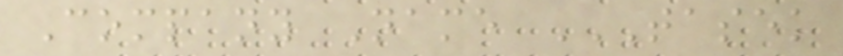Company Name TASEK
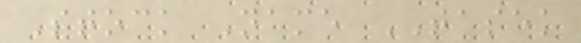Stock Name TASEK
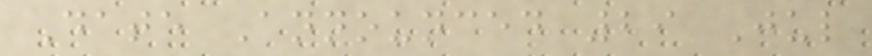Date Announced 29 Jul
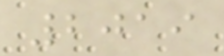2019
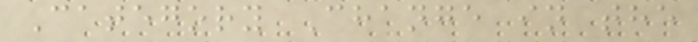Category Change in the
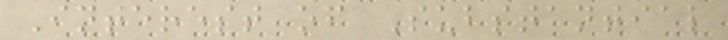Interest of Substantial
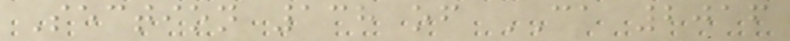Section 138 of CA 2016
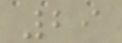29
